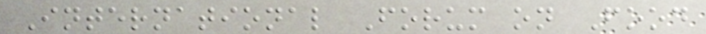International Forum on Food
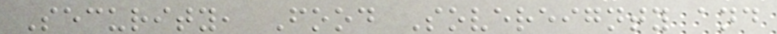Security, Food Sovereignty and
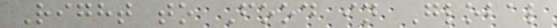Right to Food in Global
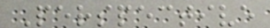Perspective
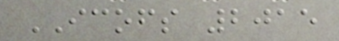ICOFS 2015
